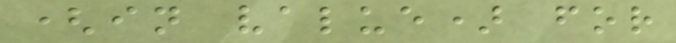(in value) for
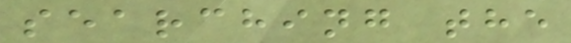searching the
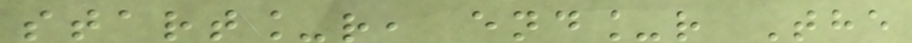start_r, end_r The
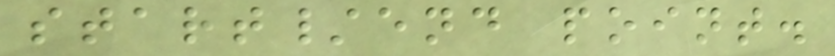start/end point.
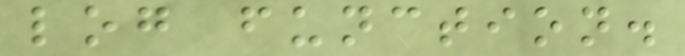log function.
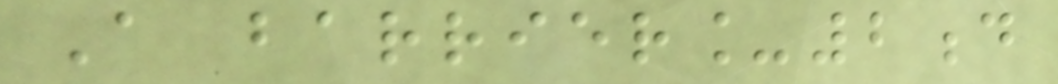A barrier_2d
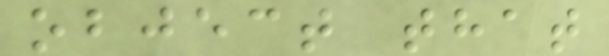object that
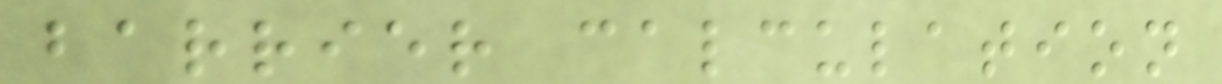barrier calculation
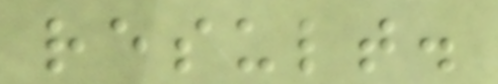result.
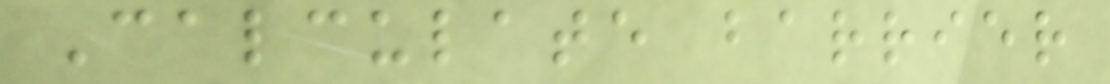Calculate barrier
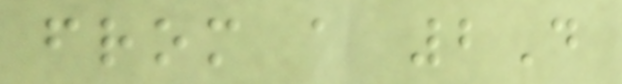from a 2D
